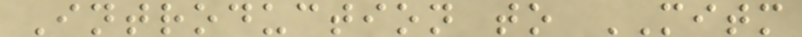Introduction to MITM
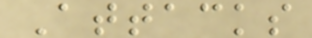Attacks
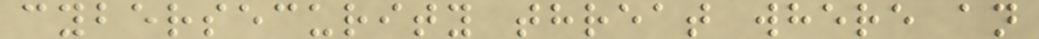cybersecurity threat where an
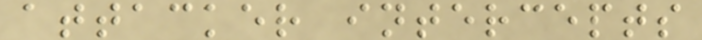attacker intercepts
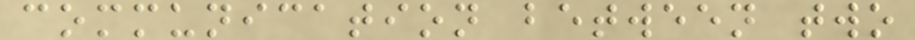communication between two
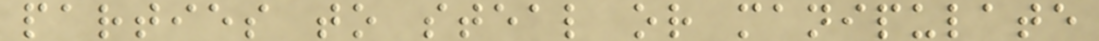parties to steal or manipulate
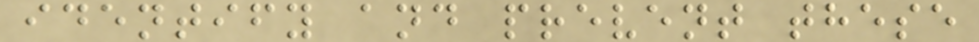identify and prevent these
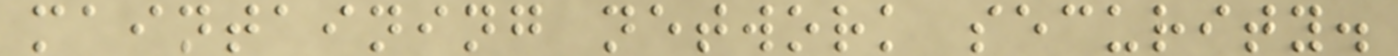maintaining network security.
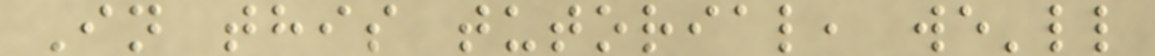In this tutorial, we'll
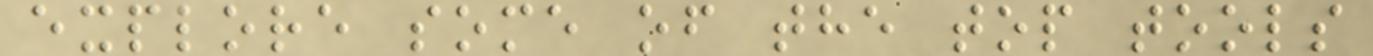explore some of the top tools
